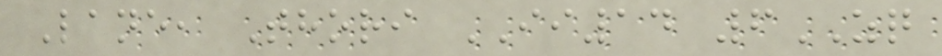Lane, Thori II14 6ZQ
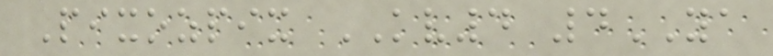Pixozpix KV4 4YA
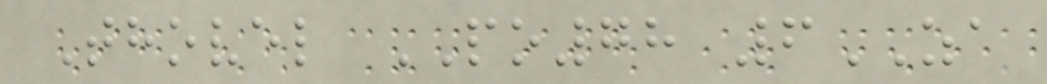Thovel PO78 6ZA
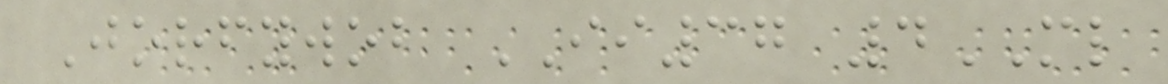Jorfywob II37 4ML
